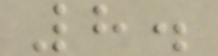8.
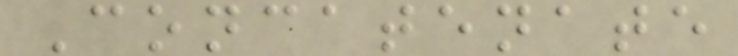Concatenate
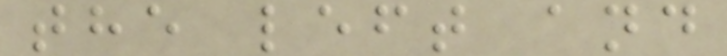the left and
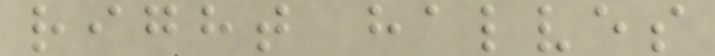right halves
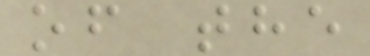of the
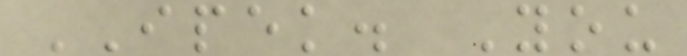IPEK. You
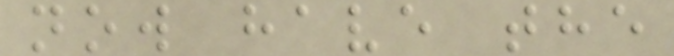now have the
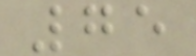75
